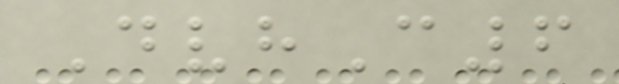DvhC6
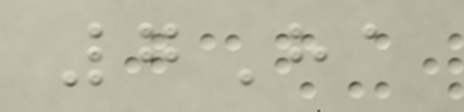7Ha
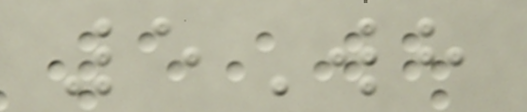5Wh
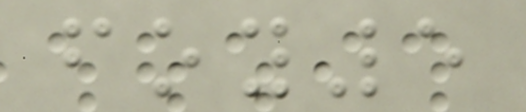foy5
